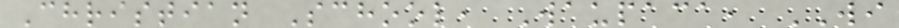Christian School, Waupaca, WI
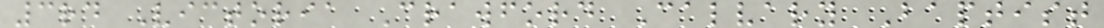3rd Victoria Crawford Calvary Baptist
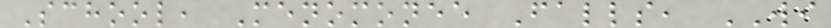School, Menomonee Falls, WI
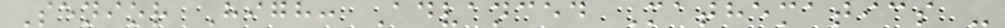Senior High: Advanced Mathematics -
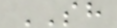SH
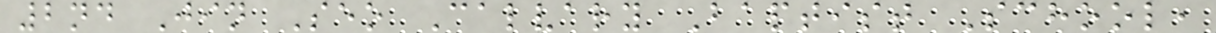2nd Jin Seo Calvary Baptist School,
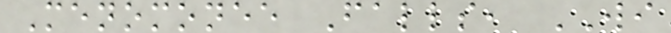Menomonee Falls, WI
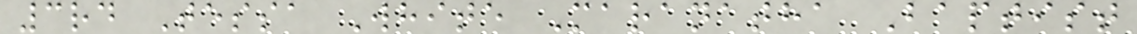3rd Tessa White Maranatha Baptist
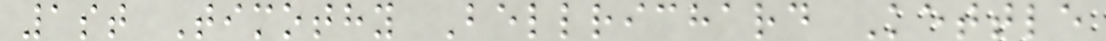1st Timothy Bellrichard Kettle
